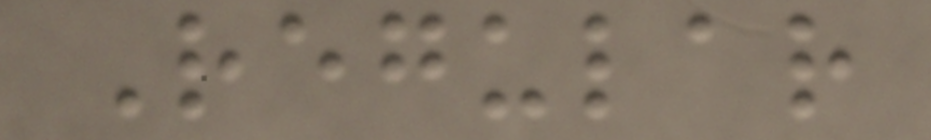Regular
